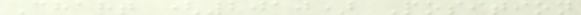Chart (2010) Position
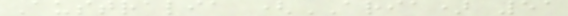Australia (ARIA) 51
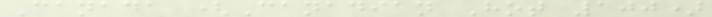Canada (Canadian Hot 100)
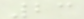23
